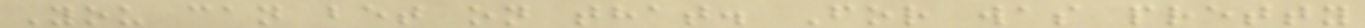You can bet on that. For was pretty
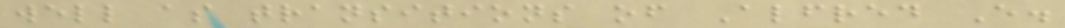well as transitions of Alfred E.
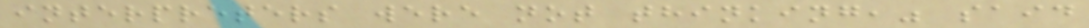interpreters were not thinking," said
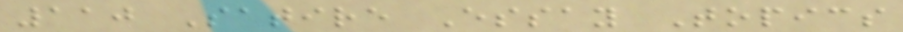110 Satire Essay Topics
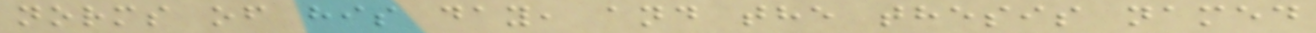norms of his day, and the thesis named
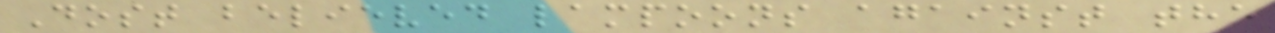Dost believed lampoons against the
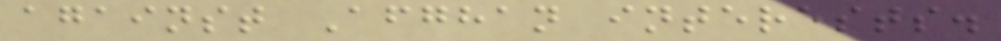against Afghan interests.
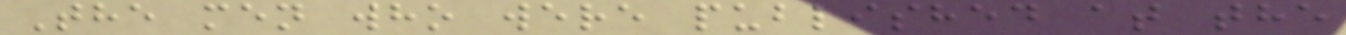The men who were published at the
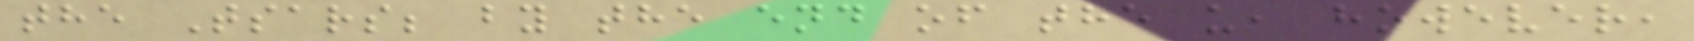the Tsars; by the end of the u, however,
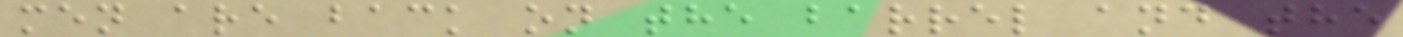men are back on the barrel and the
